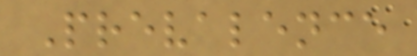Prevalence
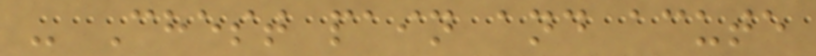- Chest pain and acute
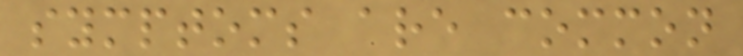symptoms are common
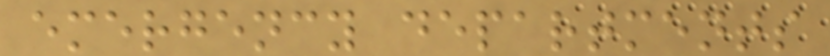emergency departments
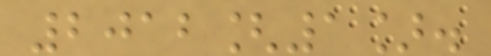2012[1].
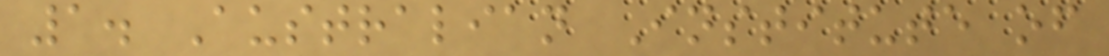1. Australian Institute of
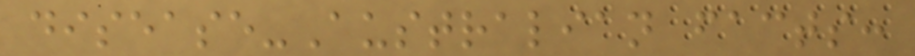disease-Australian facts:
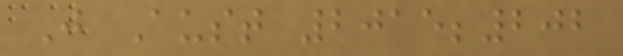J Aust 2015;202
